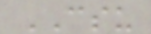CSU
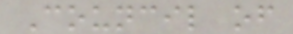Council of
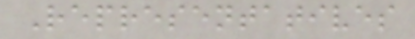Representatives
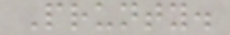Prunty.
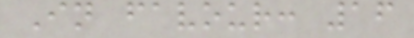In favour: 16
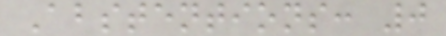Abstentions: 0
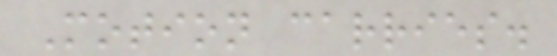Motion carries.
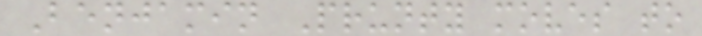Benjamin Prunty moves to
